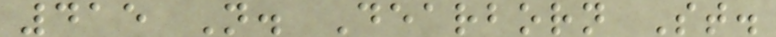415 N. Dearborn St.
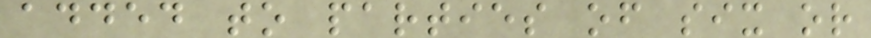added to parties of six or
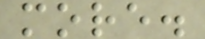more.
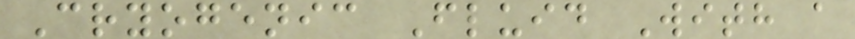Cryogenic Fluid With a
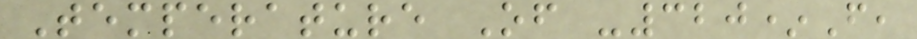Temperature Of -320*F,
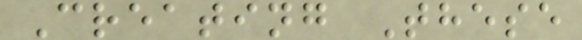Creating These
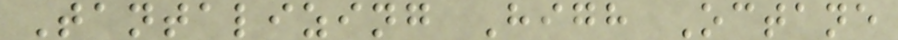Tantalizing High Octane
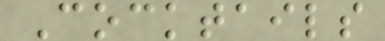Cocktails
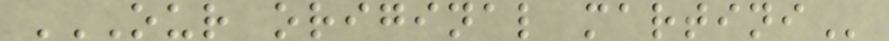OUR ORIGINAL MARTINI
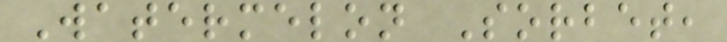Watermelon Sorbet,
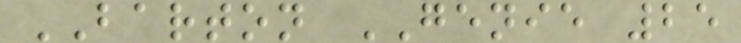BARTON GENIE 25
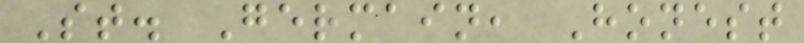St. Germain, Honest
